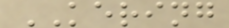KERING
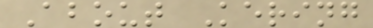About Kering
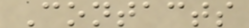Contacts
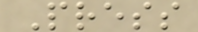Press
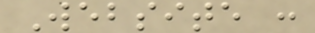Website :
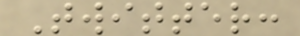Twitter:
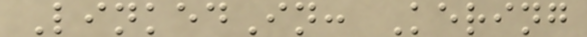LinkedIn: Kering
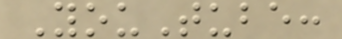YouTube:
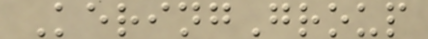KeringGroup
